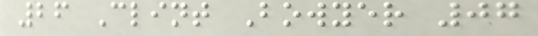26 Clint Bowyer 07
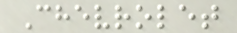Chevrolet
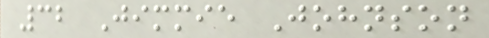32 Jimmie Johnson
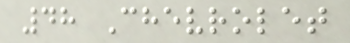48 Chevrolet
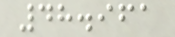48.961
